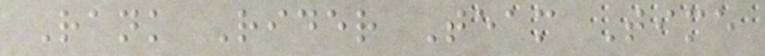Rank Rider Team Time
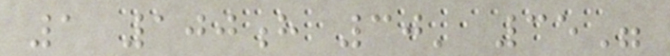1 100h 30' 35"
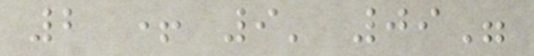2 + 9' 09"
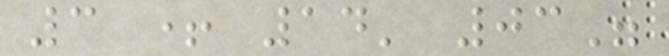3 + 14' 03"
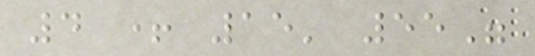4 + 15' 55"
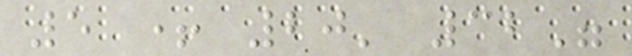5 + 20' 32"
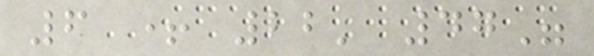6 + 22' 47"
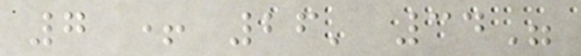7 + 26' 34"
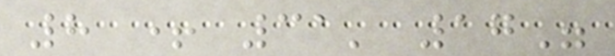8 + 31' 17"
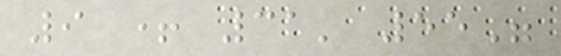9 + 31' 55"
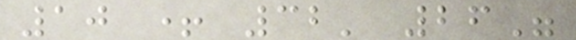10 + 32' 26"
